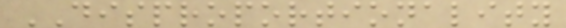DISPROPORTIONALITY
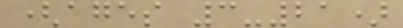(ages 3-21)
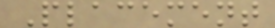Placement
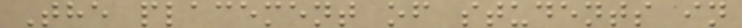The placement of students in
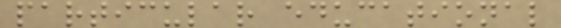particular educational
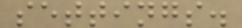settings.
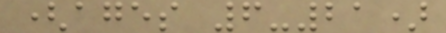(ages 6-21)
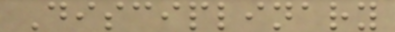Disciplinary
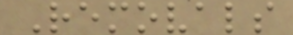Removals
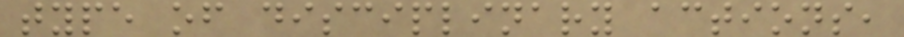type of disciplinary actions,
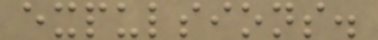expulsions.
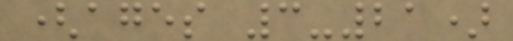(ages 3-21)
